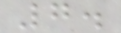7.
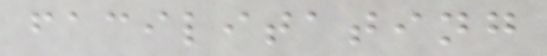facilitating
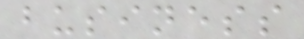business
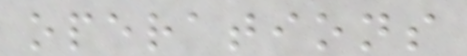operations
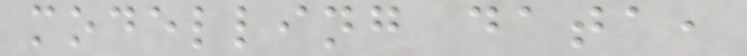modelling data,
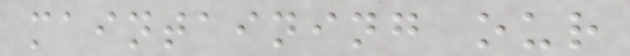maintaining our
